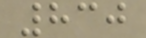830
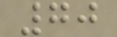70
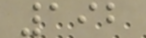192
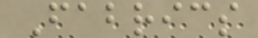Fabrics
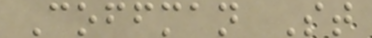Coffman St
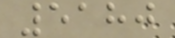5180
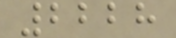2228
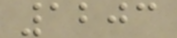1203
